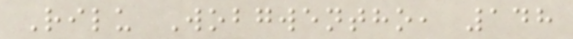Rilu Wobgwentho, 148
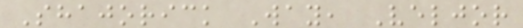Shajorick Way, Veljor
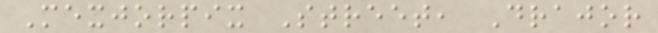Mexjorpix Street, Drajor
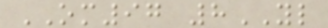OM97 8YL
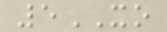5XO
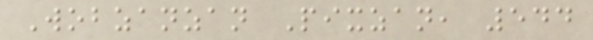Wobzanzan Pixzan, 544
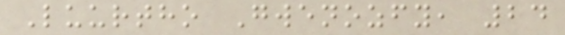Luurtho Gwenozfy, 24
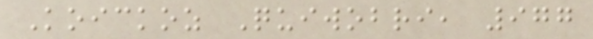Koickoz Quiwobri, 977
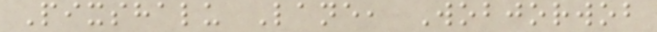Pixshalu Lane, Wobjorwob
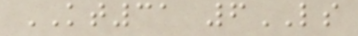KT31 6LS
